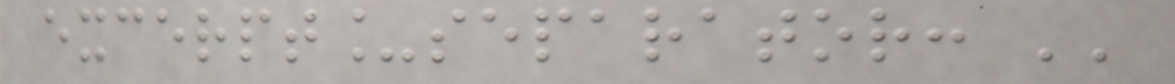excerpt_separator: ''
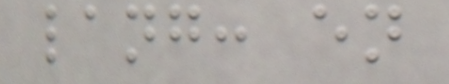lang: en
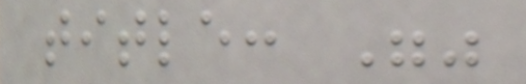title: ""
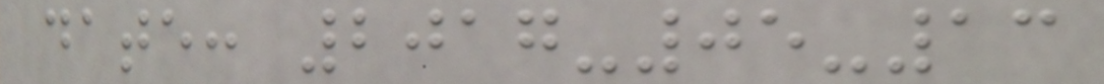date: 2017-05-13
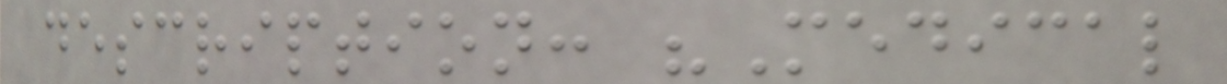description: "Medical
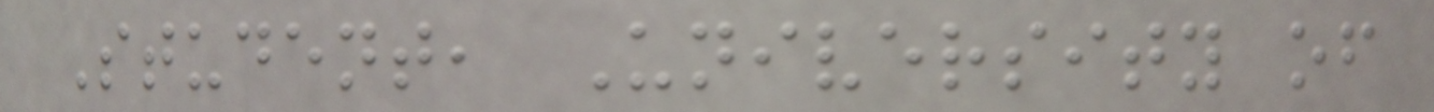Student, University of
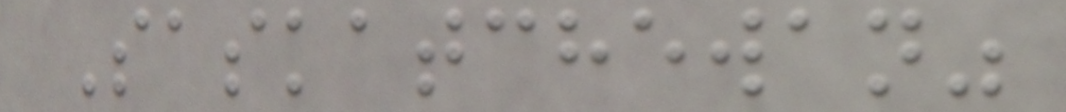Saskatchewan"
